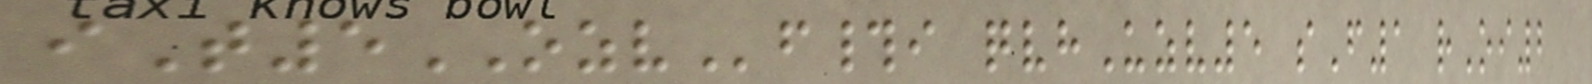iT5OZVf#i qvhUzv5 sF1 rOi2
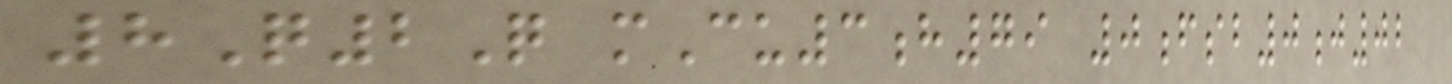8Q2Q mCu3h79 0fsb0j02
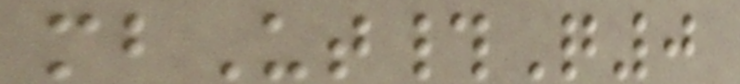mbUt#Q0
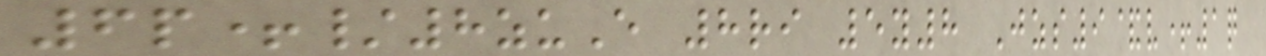6p+/8zuE 8ri 5y8 Jzs9&v+1q
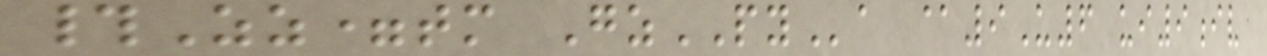#Zz=tm GzPYa @9U6 ui9iv
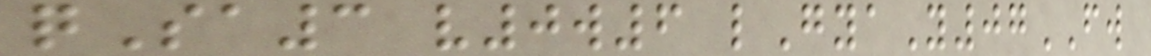qSa3 v0w6 lGyaY07FW
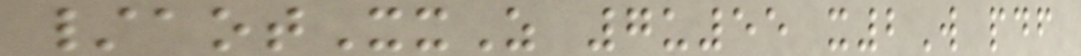/aotXxZ 7u55 x2W pdf
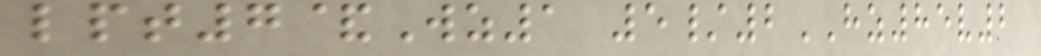lpt7&Wz1 5/2HZ85v2
